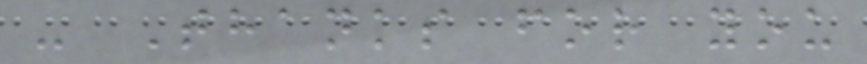- Thanks for you
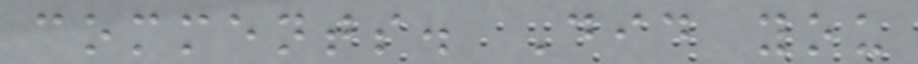comments. Did you
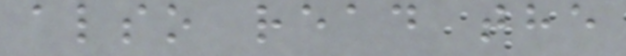also read the
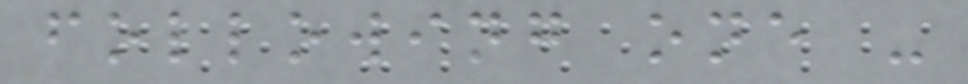following one -
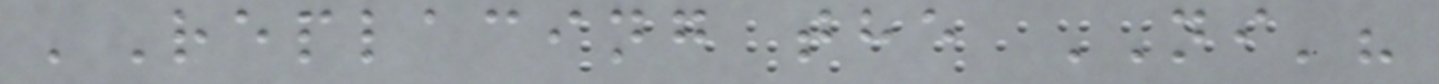'Replacing the NI'?
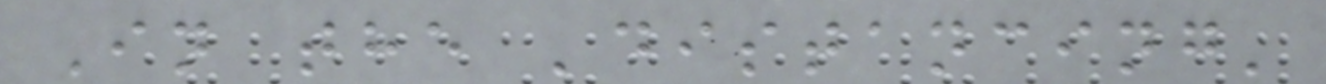In the 'distancing'
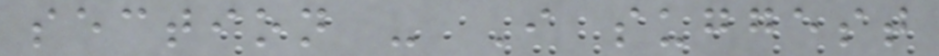section - I suggest
